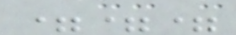===
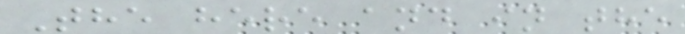The here and in the
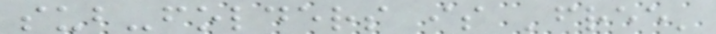sub-folders is 'free'
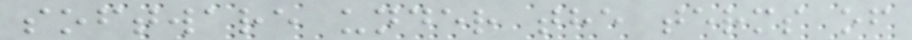software under the terms of
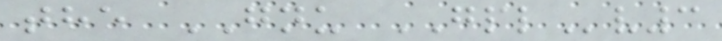the GNU GPLv3
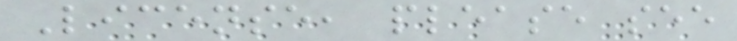License, please see
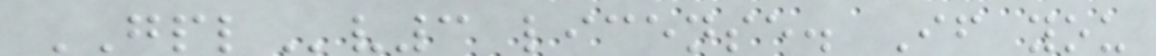GPLv3 license. If you
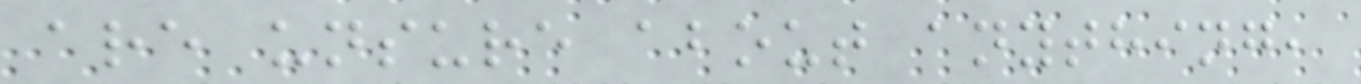are unsure about anything,
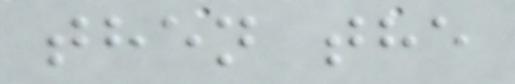then the
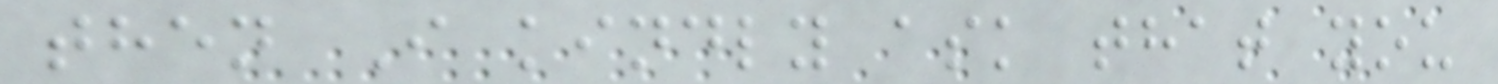then I kindly ask that you
